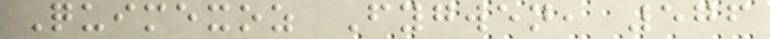Quimexoz Fygwen, 576
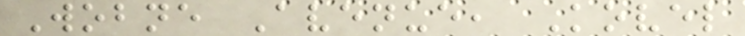Wobne Avenue, Kovel
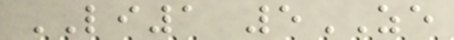LI1 5ZE
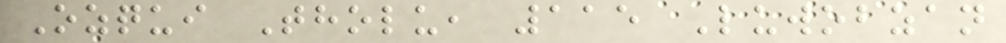Ozqui Tholu, 115 Luwobzan
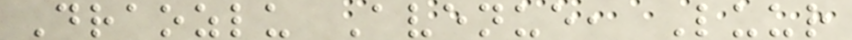Draozlu Avenue, Luur
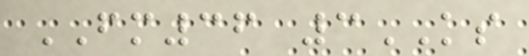FM36 3KS
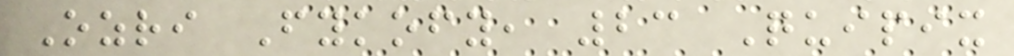Ozri Fykofy, 23 Quipix
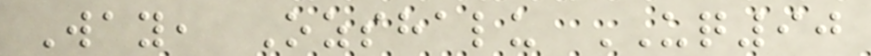Way, Ozshalu UQ90
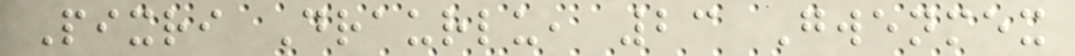Pixri Draurlu, 23 Gwenmex
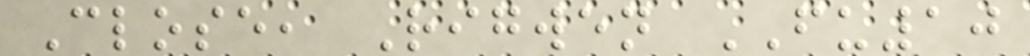Close, Rigwen FU10
